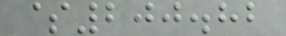$200.82
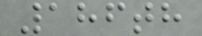186th
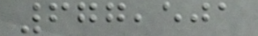677,501
